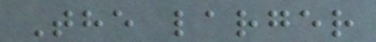The larger
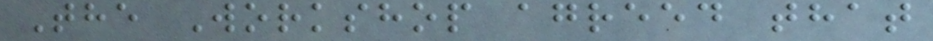The Workshop agreed that
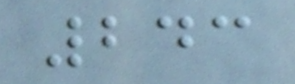243
